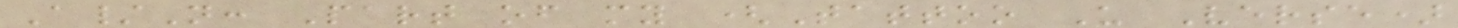A/N: Part of my (Tattoo U Verse)
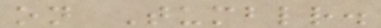on Tumblr.
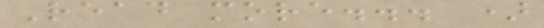Read more... )
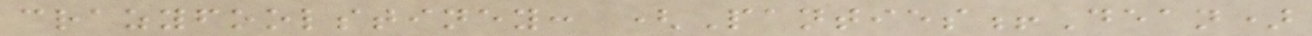crazyfoolstiney: (Panties!Dean)
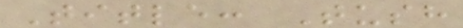Title: Tush
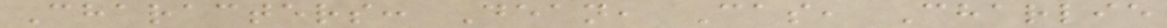Characters: Dean, Cas, Charlie
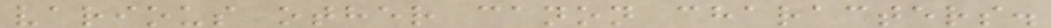various other canon characters.
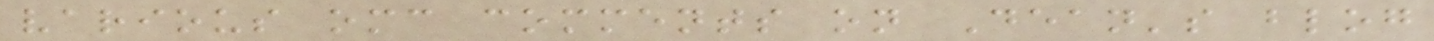various omc comments on Dean's blog
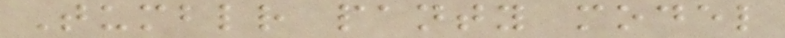Tumblr panty model
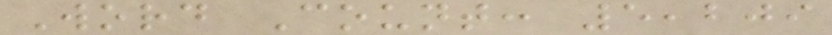Word Count: 5,209
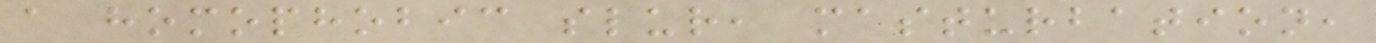a homophobic slur, masturbation,
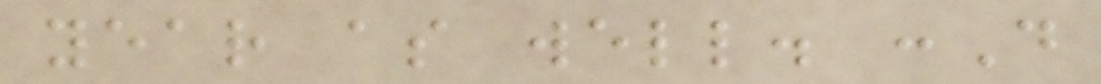year as well. :D
